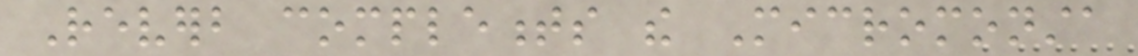Reverb complements the Micromonsta
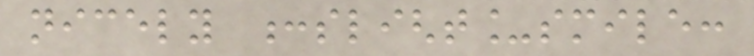nicely :slight_smile:
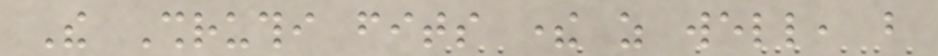The Shruthi fits there as well, but
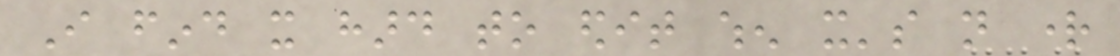I find it hard to edit when it's not right
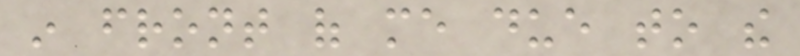in front of me due to the
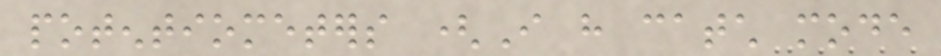potentiometers (I have catch mode
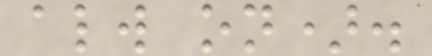always on).
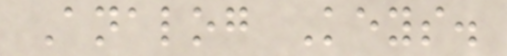Analog Keys.
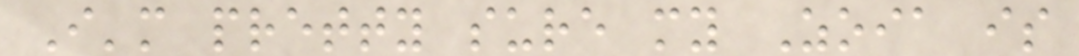I'm pretty sure my Zoia is
